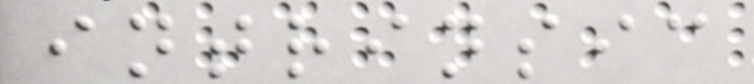intrinsic
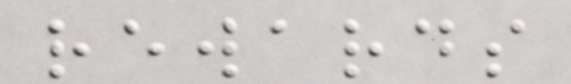rewards
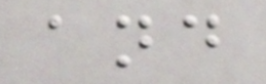and
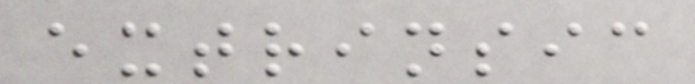extrinsic
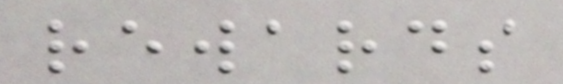rewards
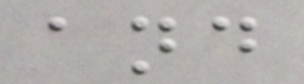and
